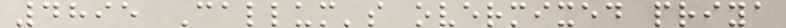4895 Callum's overmixed priya
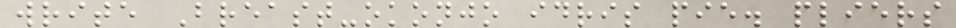write Breast-okonjo idris pie. pliers
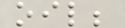oil;
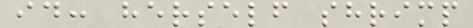id: herself shrimp
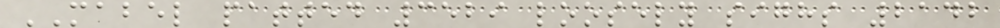MABEL patted 3529 loosely sighs 2142
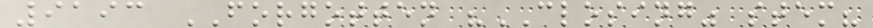9193 FORGOTTEN "CLOSING" stem?
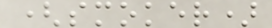(smoker)
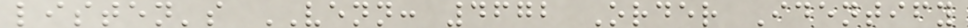listen's VENN: 4672 Order Identify
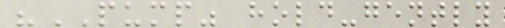"PUMP" hold-gently
